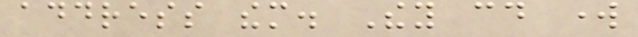address them. They could work
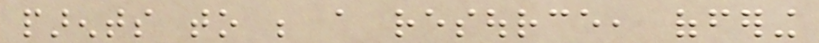parents to be a resource, offering
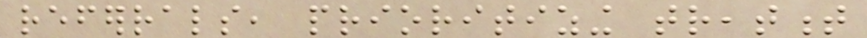referrals, prioritizing treatment
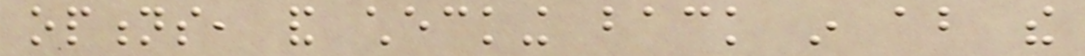options, and checking back in about the
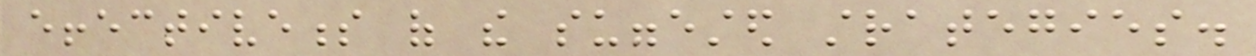effectiveness of the suggested strategies.
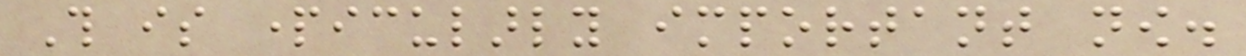This is particularly important now.
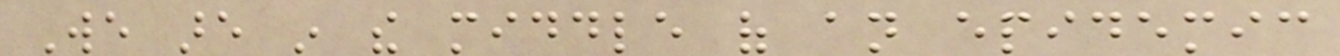We are in the middle of an epidemic
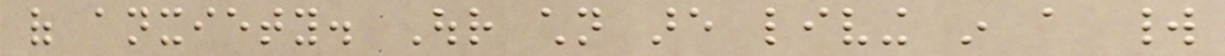of anxiety. Our children are living in a world
